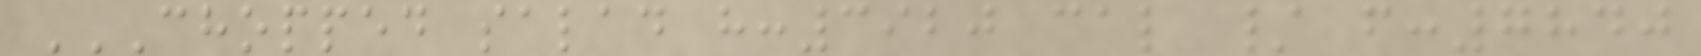CHOPPED SALAD H:3920 CAL / F:7840
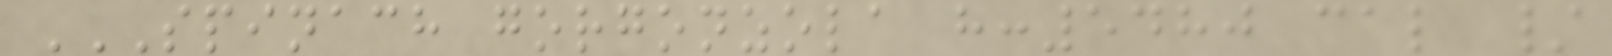SPINACH GORGONZOLA H:5480 CAL /
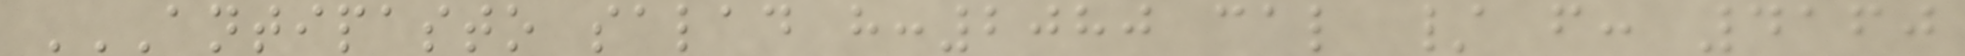ANTIPASTO SALAD H:2080 CAL / F: 4160
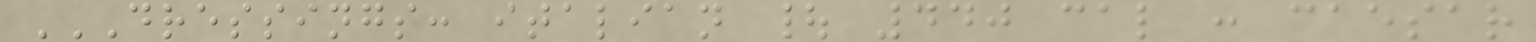DRESSINGS: ITALIAN | 440 CAL : CAESAR
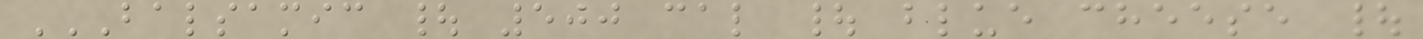BALSAMIC | 500 CAL | BLUE CHEESE |
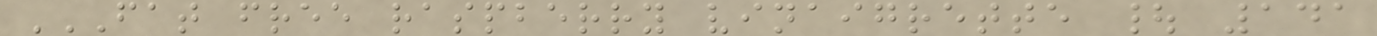FAT FREE RASPBERRY VINAIGRETTE | 141
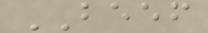BEEF
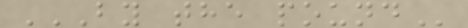BY THE POUND
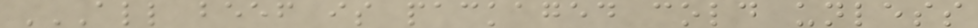ALL BEEF IS PACKAGED COLD UNLESS
